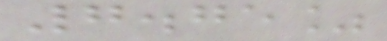7.75%
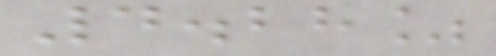4.28%
